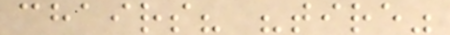chairs? "tire"
